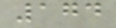174
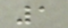1
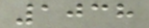1038
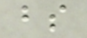bs
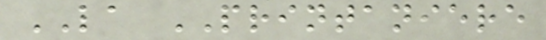LA PRINTANIERE
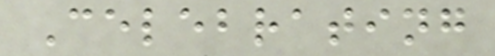Celebrating
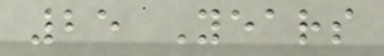25 Years
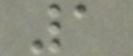1
